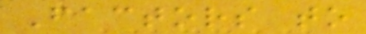Factors to
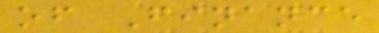of Finance
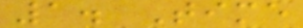1. Time
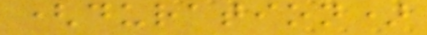(duration)
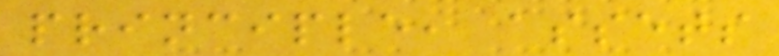principle, assets
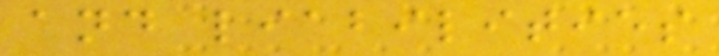and liabilities
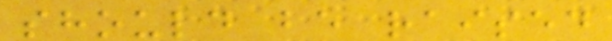should be raised
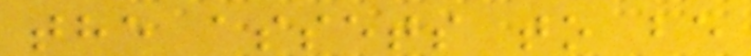the assets to be
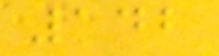142
